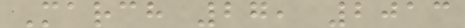March 27, 2013
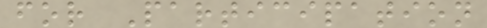for Participation
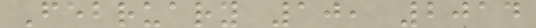February 10, 2014
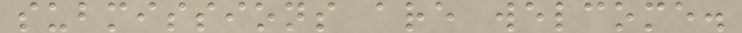submissions are welcome.
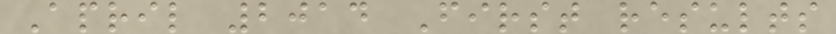April 2014 First results
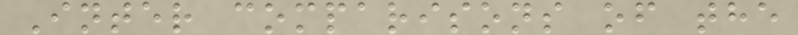Inter comparisons of the
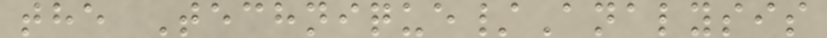the Technique/Analysis
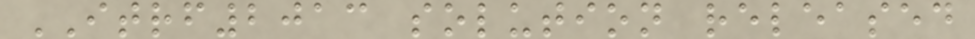ITRF2013 solution released
